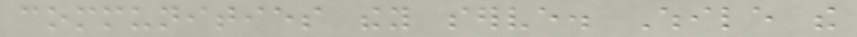communities they serve. While the
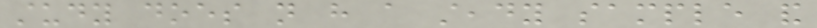study does not have a steady sample and
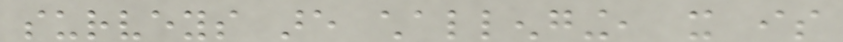surveys are challenging, it is
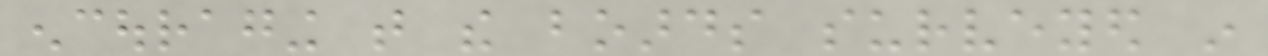encouraging that the boards surveyed in
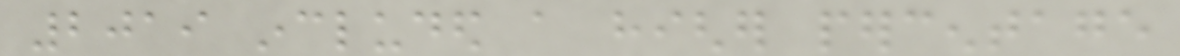2019 included a higher percentage
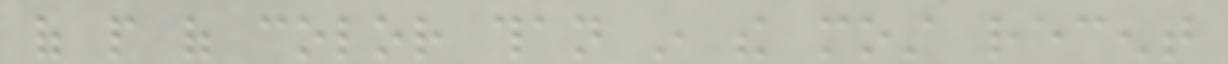of people of color than in the most recent
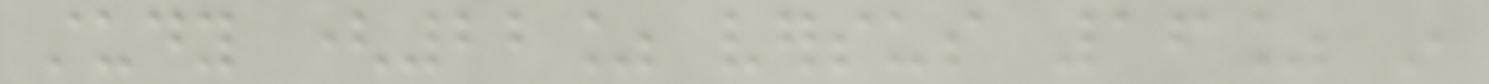study (22% versus 16% in
